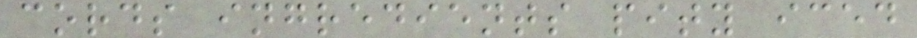cords ingredients pity iced
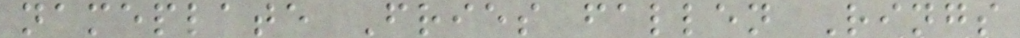nameplate Fries fallen Rings
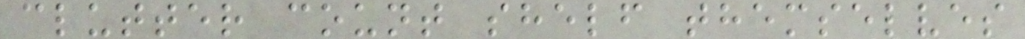clutter count shelf themselves
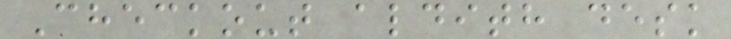Checkout aldith desk
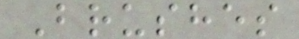Brushes
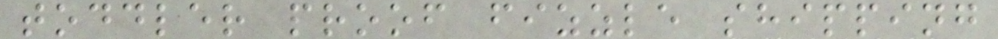toddler proof fizzle shipping
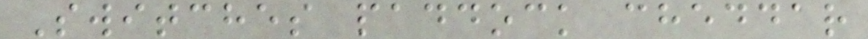Switches paddock cheddar
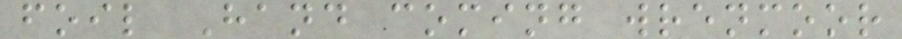foil Hand coming wrenmoor
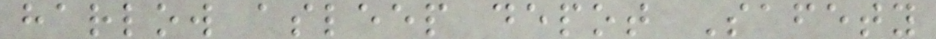harlow asleep depot Safety
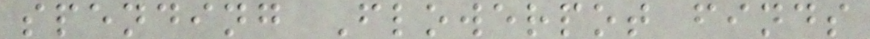spending Flowerpot finds
